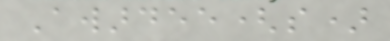Awardee(s)
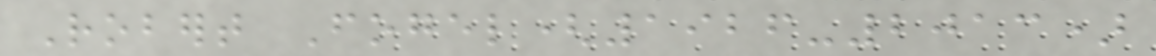Robert Fogel(1926-2013)
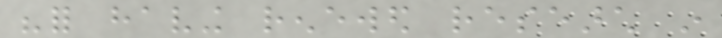"for having renewed research in
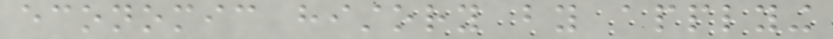economic history by applying
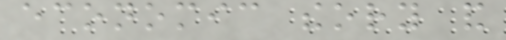economic theory and
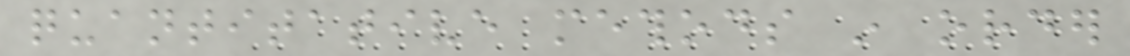quantitative methods in order
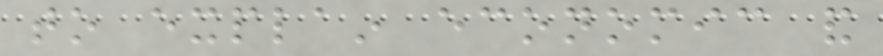to explain economic and
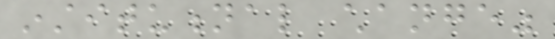institutional change"
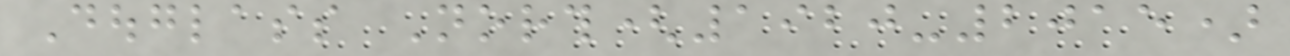Douglass North(1920-2015)
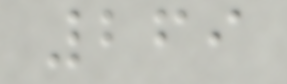269
